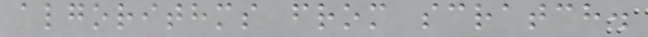algorithms from scratch.
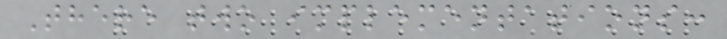There two implementations:
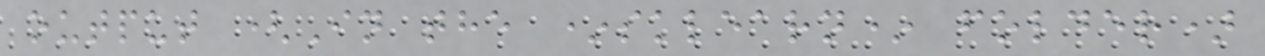output (In the *sklearn* folder)
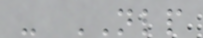- NLP
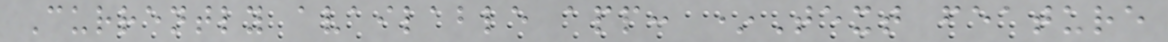Currently available app: *Text feature
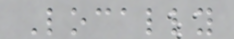Locally
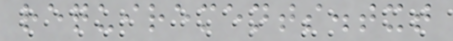requirements.txt
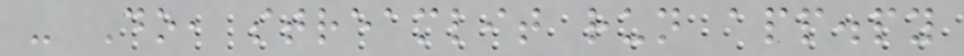- Do, streamlit run app.py
